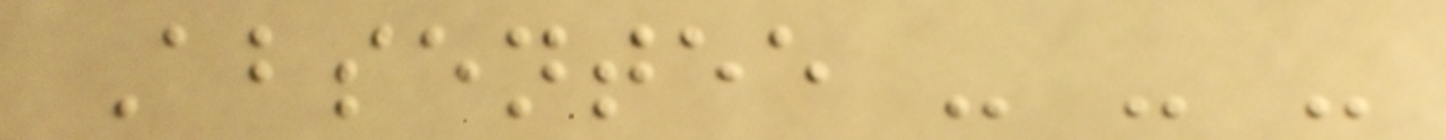Absentee - - -
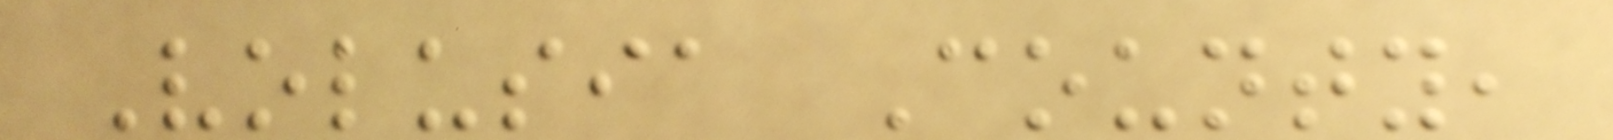Volusia County,
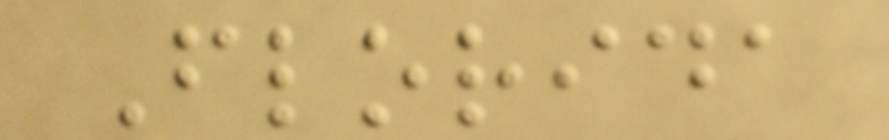Florida
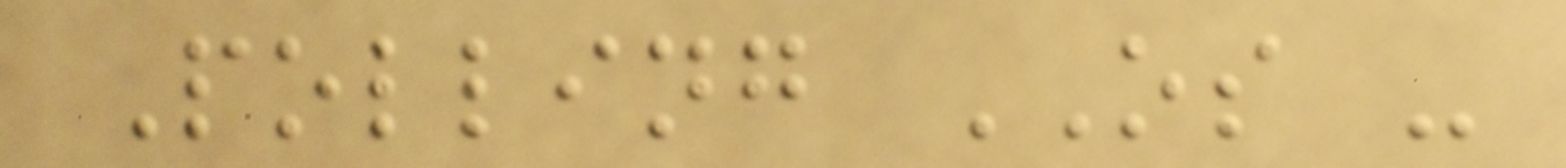Polling OS -
